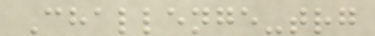Challenge-trg
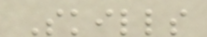Skills
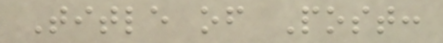Title of Post:
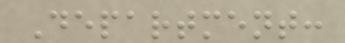Department:
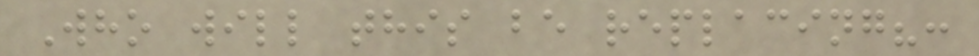Who will this be replacing?:
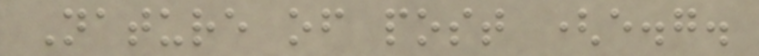Nature of post (e.g.
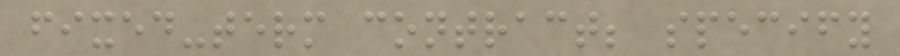fixed-term contract; specify
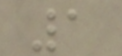1
